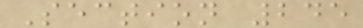Section 245
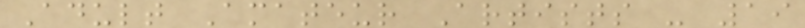Adult Amateur Artists - 19
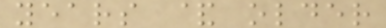years & older
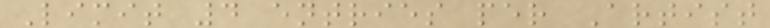Limit 4 entries per Artist
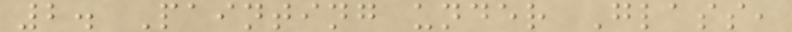2. Painting under Glass,
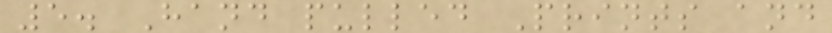5. Hand pulled Prints and
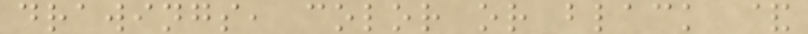drawings, color or black &
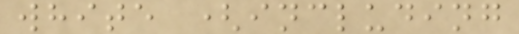white (including
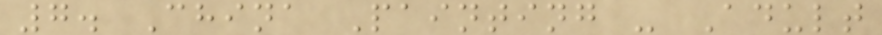7. China Painting - Adult
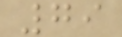79
